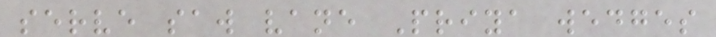serve saw vane Priya wedges
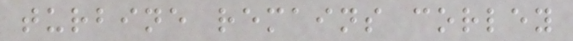turbine remains corley
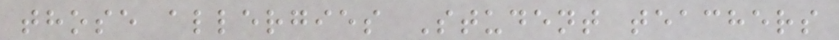those allergies Student teachers
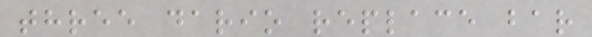three dario replace bar
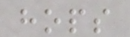hops
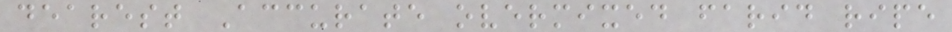dearest Accurate overmixed farid ripe
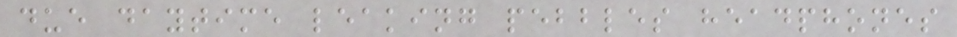due daytime leaking pebbles headphones
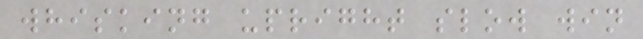whisking upright slow win
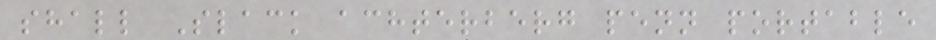shall Slack achterberg penn portable
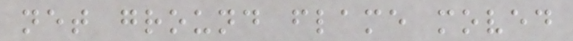net ground flame moved
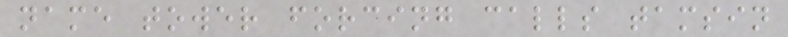name tower forcing calls tamsin
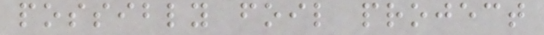possibly foil project
